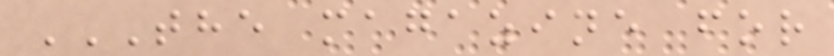THE MAGAZINE FOR
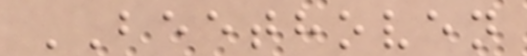BEETHOVEN
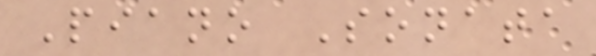Piano Sonata
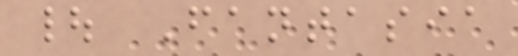| Fantasia
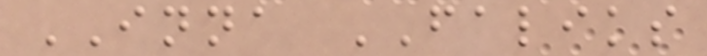INNA FALIKS
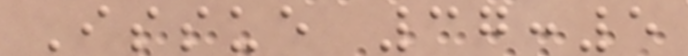Issue 37:5
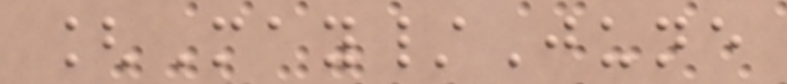[May/June
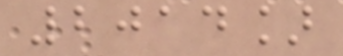2014]
